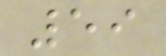59
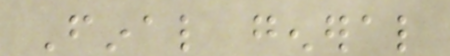Final general
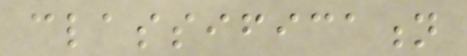classification
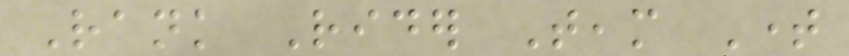Rank Rider Team Time
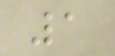1
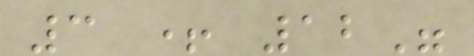3 + 12"
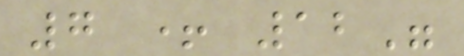7 + 12"
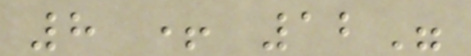8 + 12"
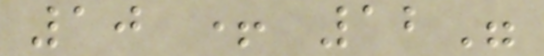10 + 12"
